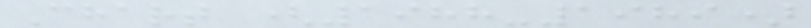Chart (1988-1989)
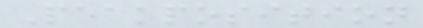Peakposition
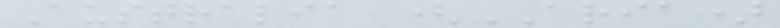Australia (ARIA)
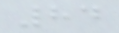84
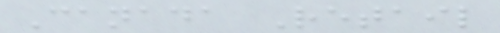Canada Retail
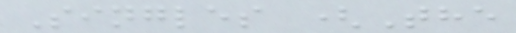Singles (The
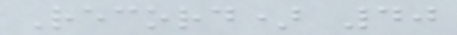Record) 40
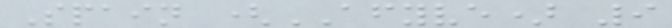Spain (AFYVE) 9
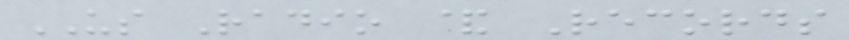US Radio & Records
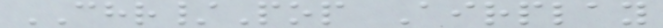CHR/Pop Airplay
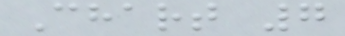Chart 7
